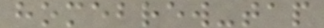homebrew-tap
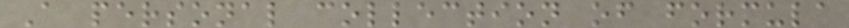A personal collection of formula
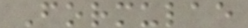Formulae
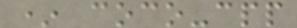* coco-cpp
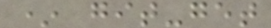* git-get
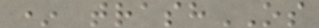* trashOS
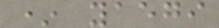* yaegi
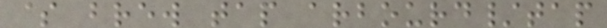$ brew tap arbourd/tap
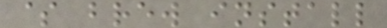$ brew install
